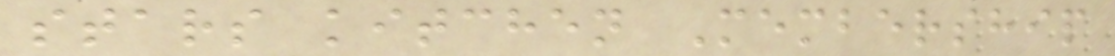stars kitchen Membership
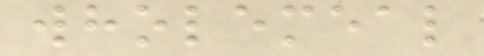wholemeal
